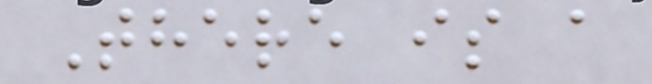There is a
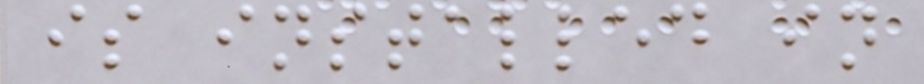is installed in
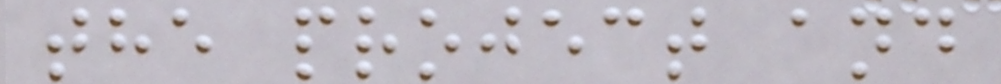the project and
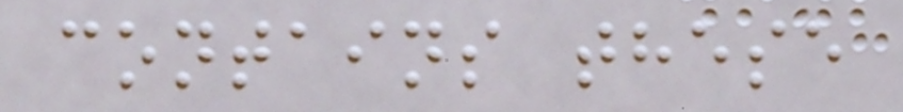contains these
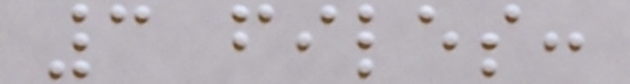3 files:
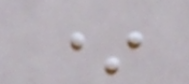*
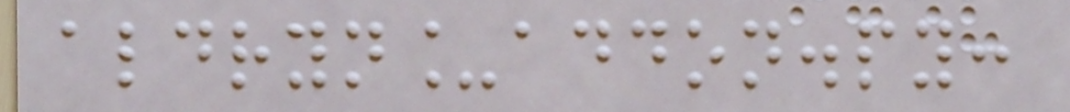aldryn_addon.py:
